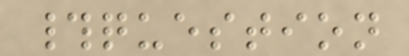#question
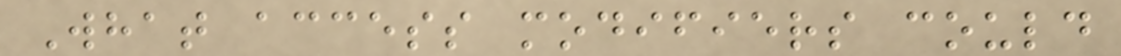What access modifiers could
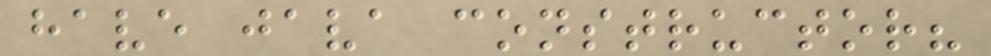have java constructor?
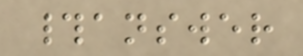#answer
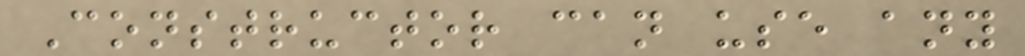Constructor can use any
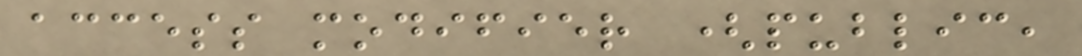access modifier (public,
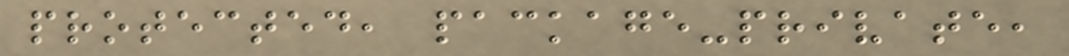protected, package-private,
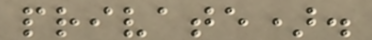private).
